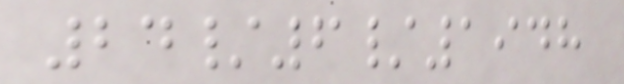24/6/1948
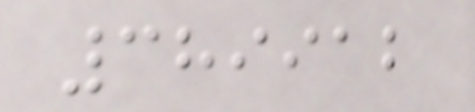389912
